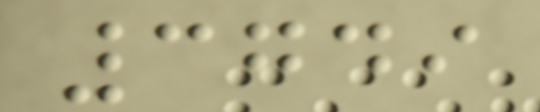3749
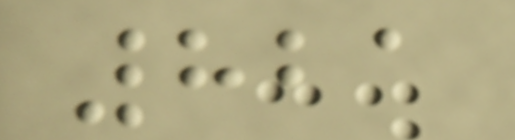821
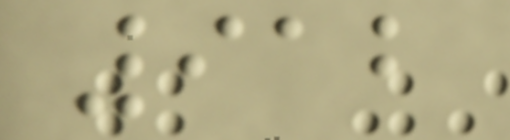912
